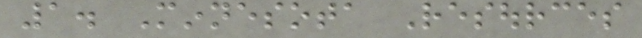1. Minnesota Resources
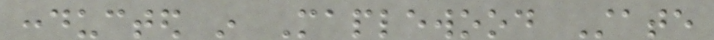conducted in Maplewood State
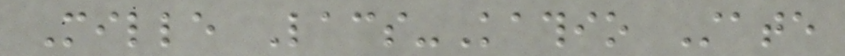Mille Lacs-Kathio State
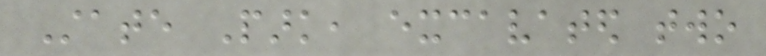State Park, excavated two
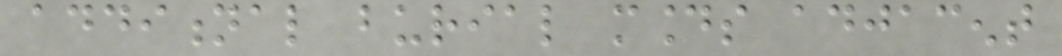additional burial mounds adjacent
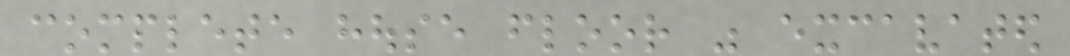complete house floor was excavated
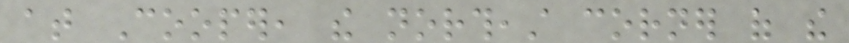at Cooper, the northeast corner of the
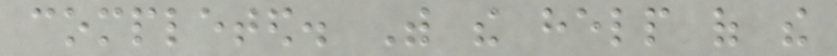completed. With the help of the
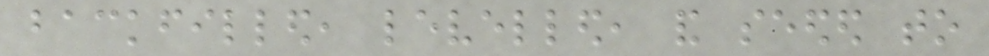backfilled, levelled, and seeded to
